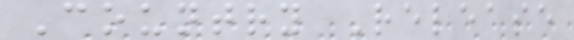Country Release
